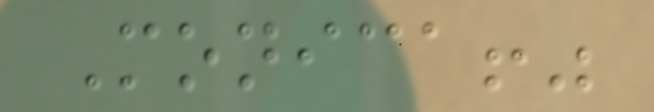Monica!"
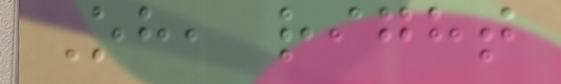Oh, right
